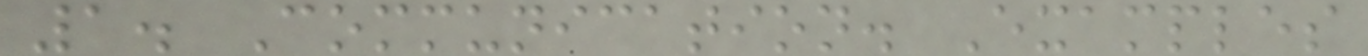1. Communication. Examples
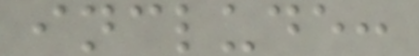include:
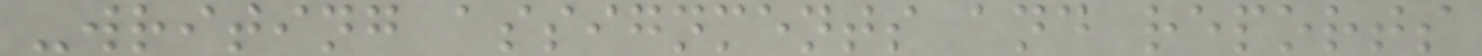-writing assignments and reports
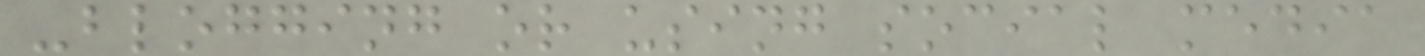-blogging or using social media
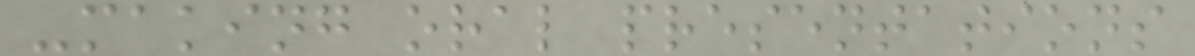-making oral presentations
